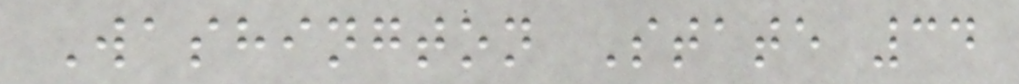Washington State 34
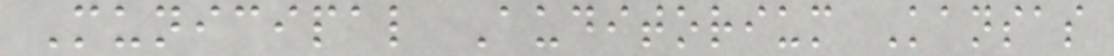Municipal Auditorium Kansas
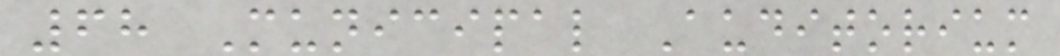68 Municipal Auditorium
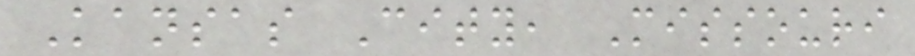Kansas City, Missouri
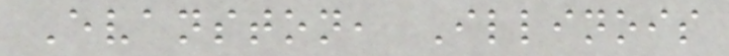Evanston, Illinois
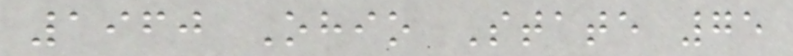1960 Ohio State 75
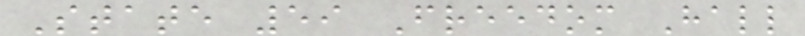State 59 Freedom Hall
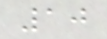10
